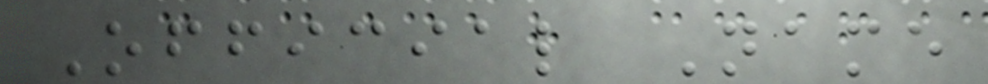Official Name
